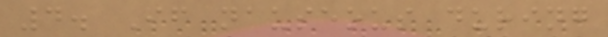4. If nauseous during
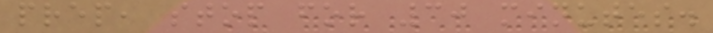prep, stop for 30 minutes.
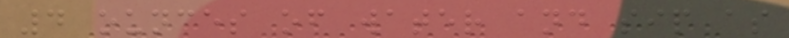4 ounces of water and sip as
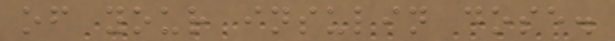of your insulin dose.
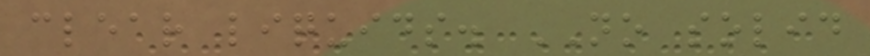clear liquids. NO solid
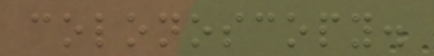colonoscopy.
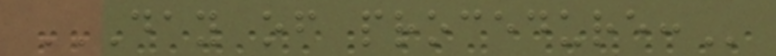DAY OF PROCEDURE:
